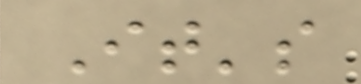It's
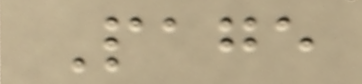Page
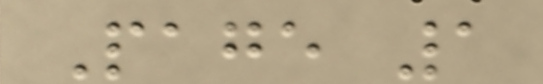Page 1
